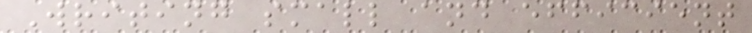Writing small and efficient
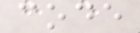code
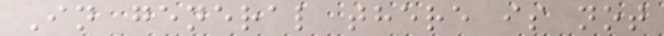In general there is not
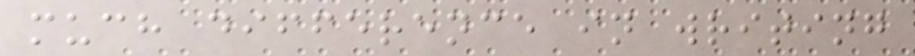much difference in writing
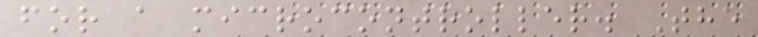for a microcontroller. The
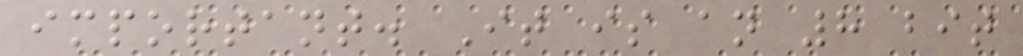important. It is an 8 bit
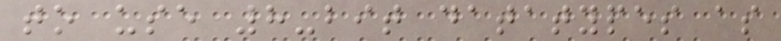to use 8-bit datatypes as
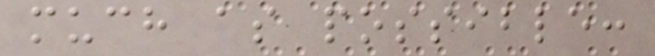much as possible:
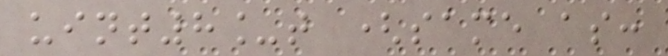uint8_t (same as:
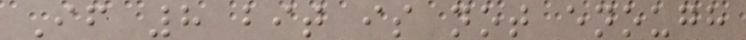If 8 bit is not enough
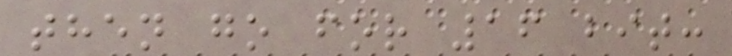then go for 16 bit:
